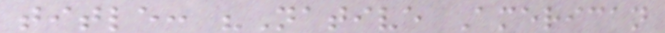title: "Native American
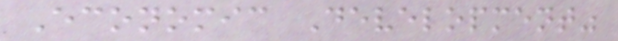Economic Development"
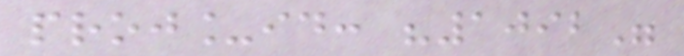proj_id: "1092"
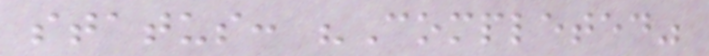status: "Completed"
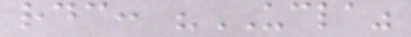rdc: "UCLA"
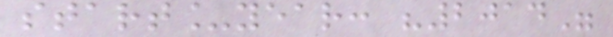start_year: "2014"
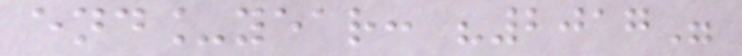end_year: "2017"
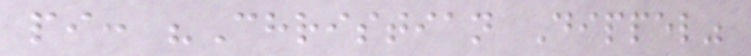pi: "Christian Dippel"
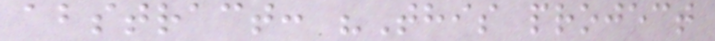abstract: "This project
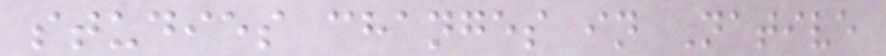studies changes in Native
